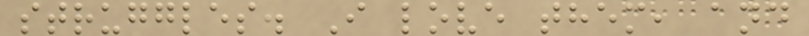struggles. I love them, and
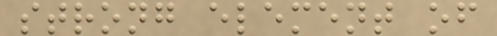strong element of
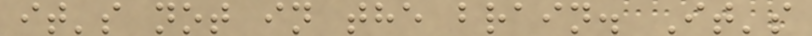it's not in the brain. It's
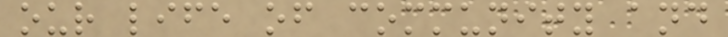our life of community and
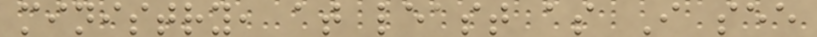ministry, at least as I see
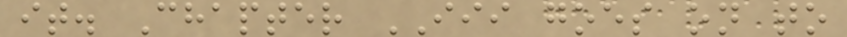it. Chapter III goes on to
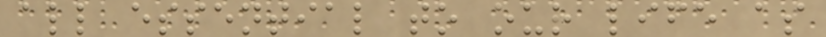all essential to our life as
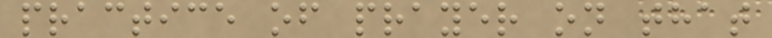practice of prayer on that
